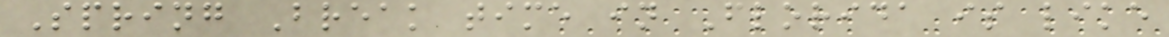Spring Break time in Florida is like
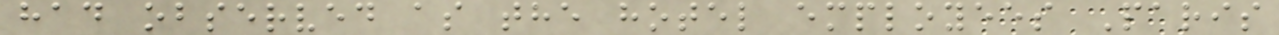had observed as the hotel employees Paris
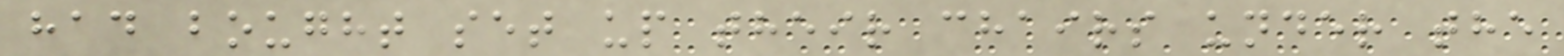had bought set up their chairs under the
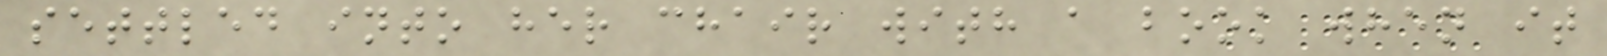settled into her chair with a book when it
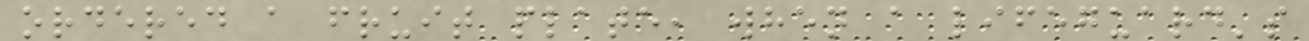ordered a fruit plate, when a lifeguard's
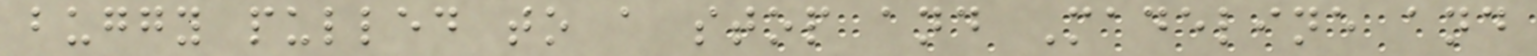buggy pulled to a stop and Madeline and
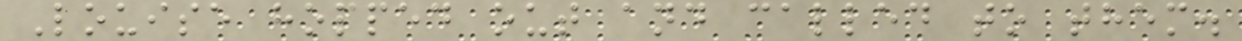Louise hopped out and called to them.
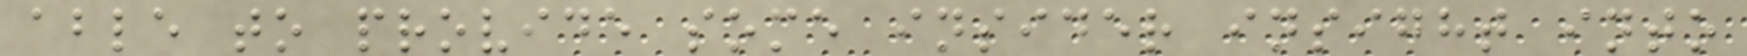able to provide some insider insight into
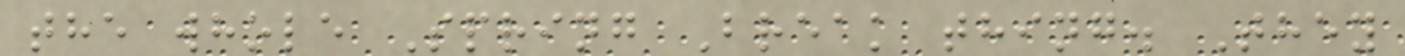the whole Spring Break thing. They
